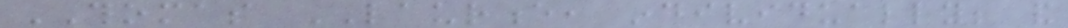THOMAS LAURENCE, individually; and
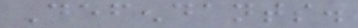Defendants.
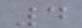4
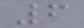6
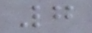7
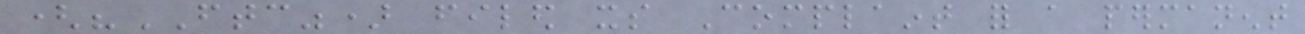("FTC") filed its Complaint for a permanent
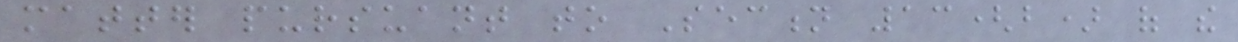matter pursuant to Section 13(b) of the
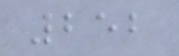252
